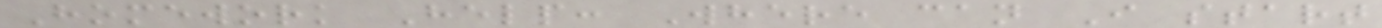Homework Help: Where can I start
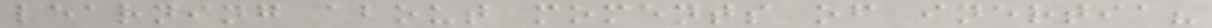learning about moments of inertia?
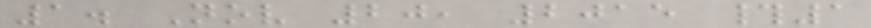1. Nov 20, 2015 #1
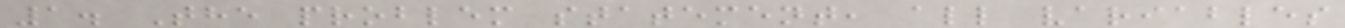1. The problem statement, all variables
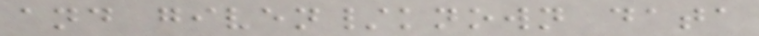and given/known data
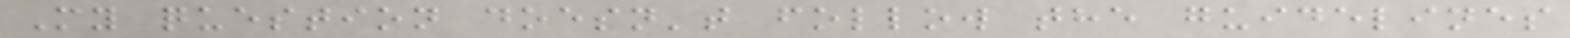My question doesn't follow the guidelines
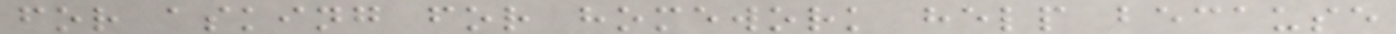for asking for homework help because
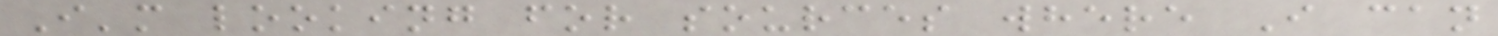I'm looking for sources where I can
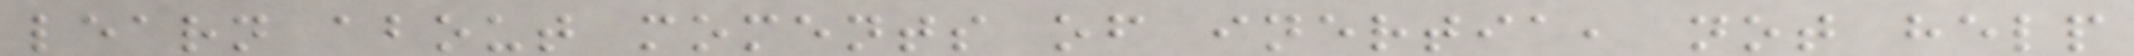learn about moments of inertia, not help
